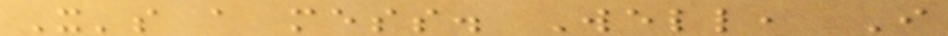It's a mess. Well, I
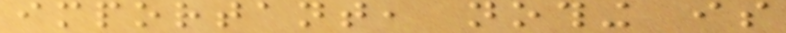important, nothing is
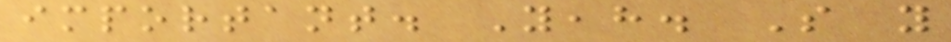important. Yeah. So you
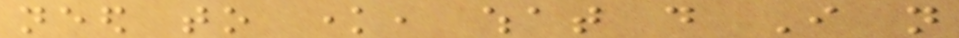need to know, what do I not
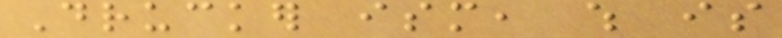Drucker ism, which is
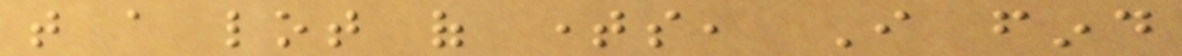that a lot of times, I find
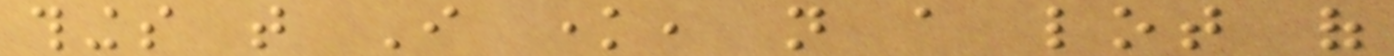things that I know, not a lot of
